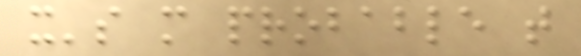it's more probable that
